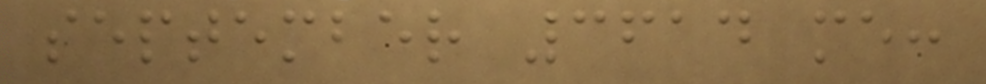september 3614 me:
